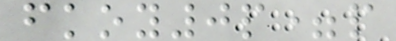fkoy0p=p
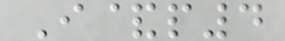I&p4
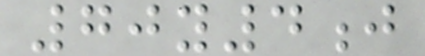70y4j
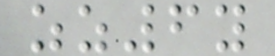zz6y
